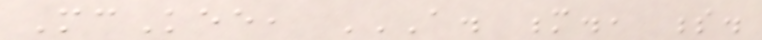McKee, A. M., S.
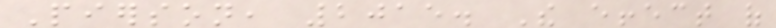Pierson, 2015. The effect of
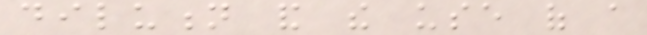dilution and the use of a
